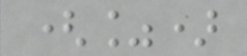(%)
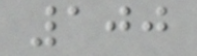100
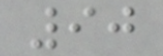90
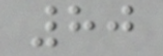80
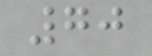70
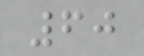60
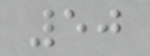50
